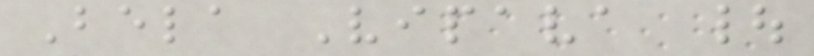Bela Vipava |
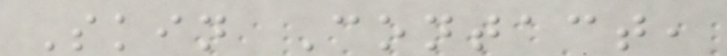Skin Contact,
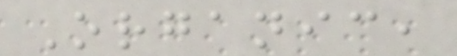Organic,
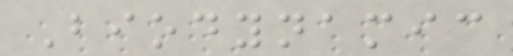Biodynamic
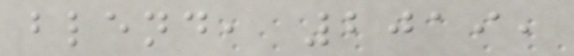blend, 2019,
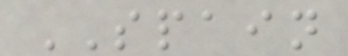SPAIN
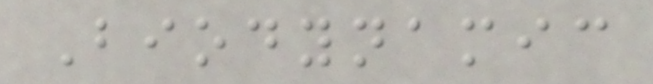Biodynamic
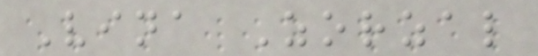Vina Zorzal
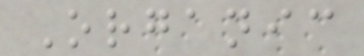Organic
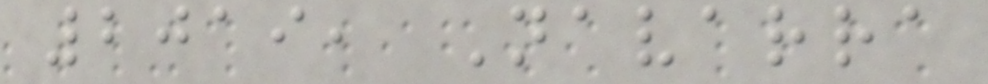2019, Navarra
